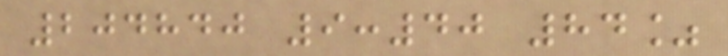204840 9:40 84%
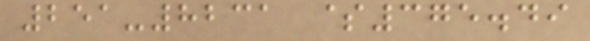251-8231 $375.49
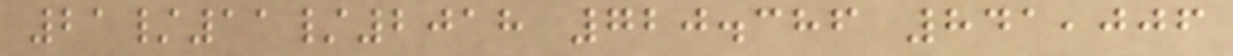21/11/2018 720.386 841,006
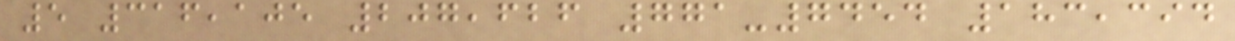5 316,105 207,626 771-7454 183,394
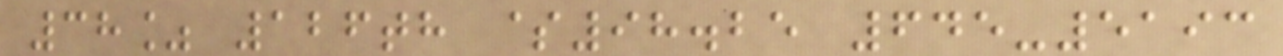38% 126th $98.25 645-5193
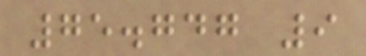75.747 9
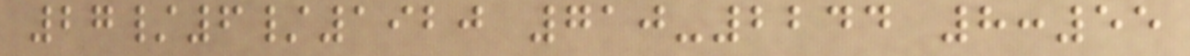27/6/1920 710-2244 8:55
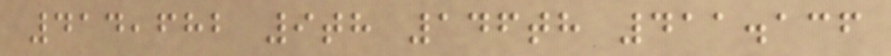414,682 9th 146th 411.136
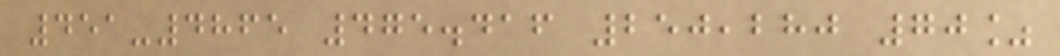451-4865 475.416 250,280 70%
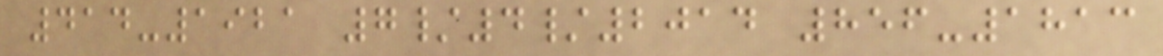414-1921 7/4/2014 856-1813
